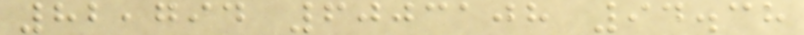82,794 6003108 94.38
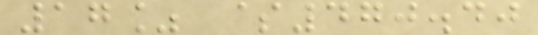17% $470.40
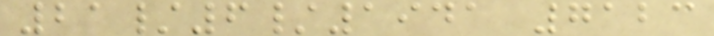21/6/1941 7123
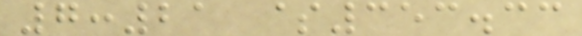7:21 $353.33
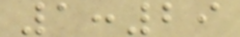1:29
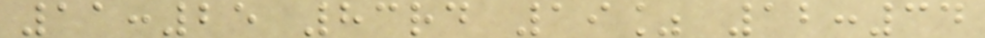11:25 83rd 19% 12:34
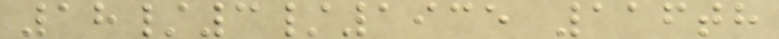18/3/1935 116th
